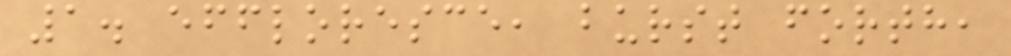1. effloresce, burst forth,
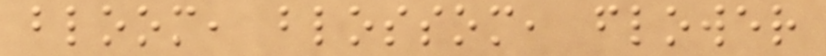bloom, blossom, flower
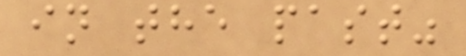in the past"
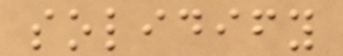solidify
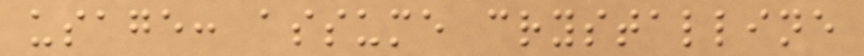usage: assume crystalline
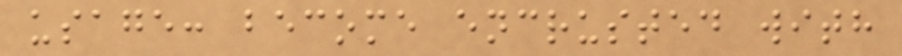usage: become encrusted with
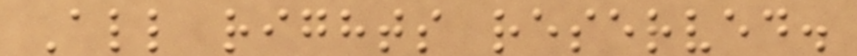All rights reserved.
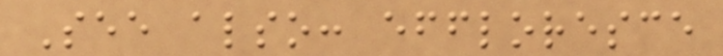See also: effloresce
